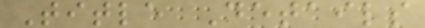Title Details
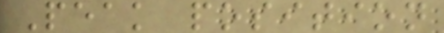Peak position
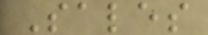Sales
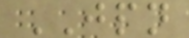JPN
